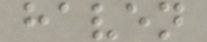haven
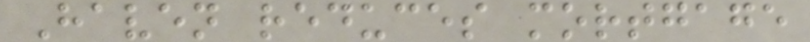Haven reduces mortgage
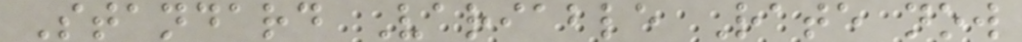Standard Variable Rate now
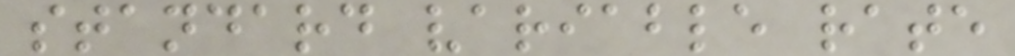standard variable rate
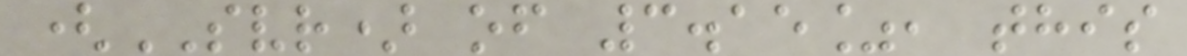(SVR) of 3.15%, this
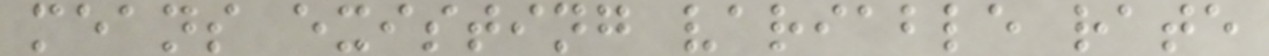means existing variable rate
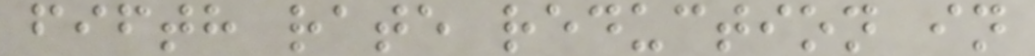fifth rate reduction in
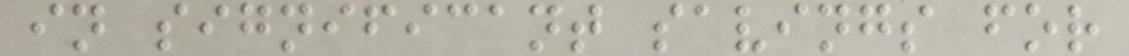in significant savings for
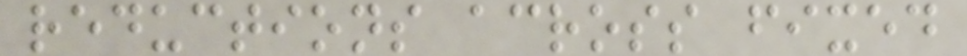reductions across fixed
